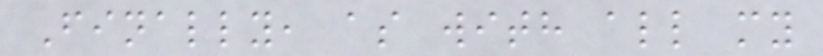Finally, as with all my
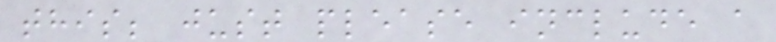this; just please include a
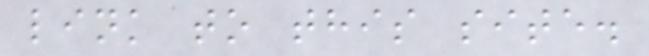link to this site.
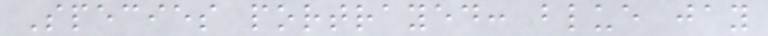Species portrayed: blue jay
